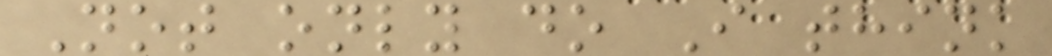Not only do I think
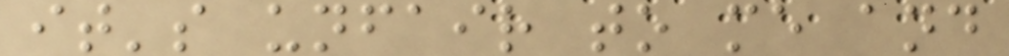it's unfair to me and
